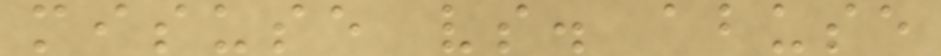misuse vs. abuse
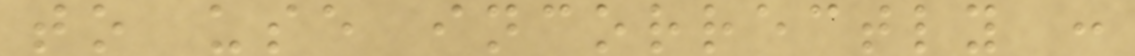to use incorrectly :
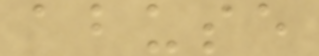abuse
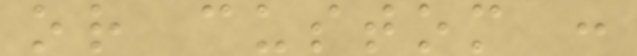or custom :
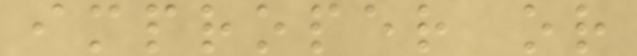improper or
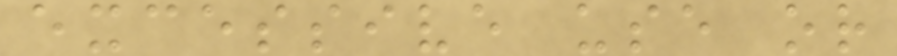excessive use or
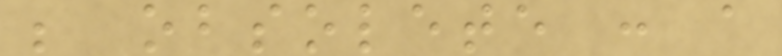; obsolete : a
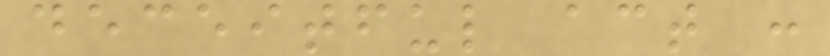deceitful act :
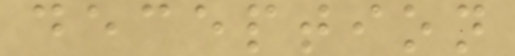deception
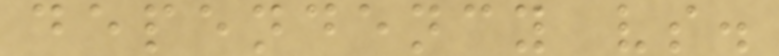dependency vs.
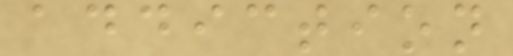addiction
